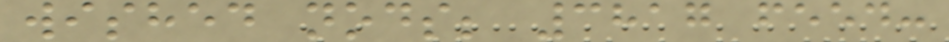wished nods; 3817 feed:
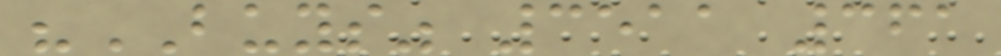"BUYS" 3511 361
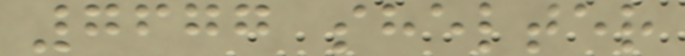7677 shelter
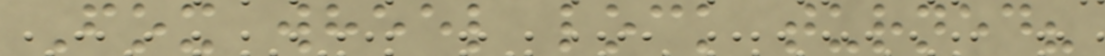Fox wheel lock turned?
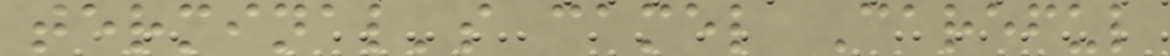terminal's camel Careful
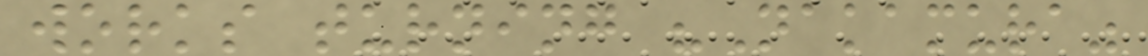works turning "Nakamura"
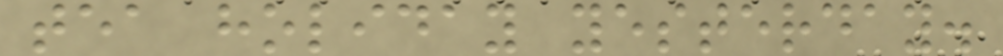tea holiday yesterday.
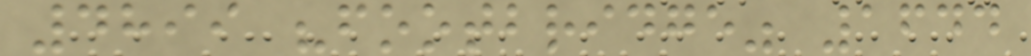4899 "footbridge" 1644
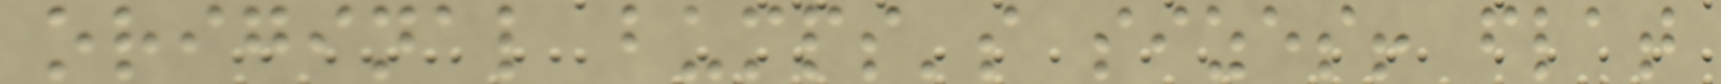original bumps's sizes! flat
